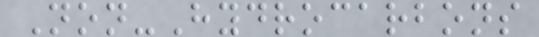Non-Hydrocarbons
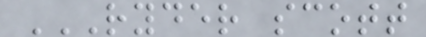RYDER SCOTT
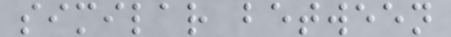similar between
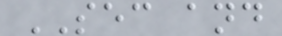SEC and
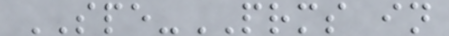SPE-PRMS in
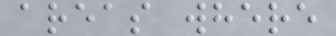areas where
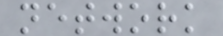network
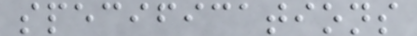specifications
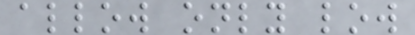allow only low
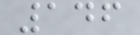146
